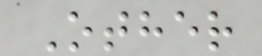Other
